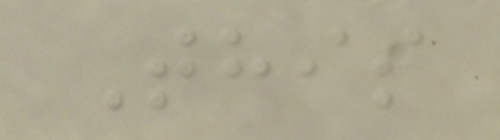This
